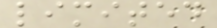limited
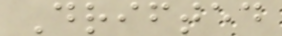Drifted
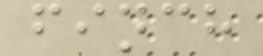finch
